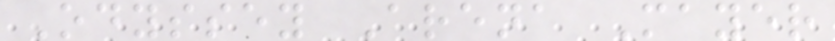Odyssey Arena Mayer
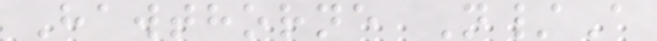Hawthorne N/A
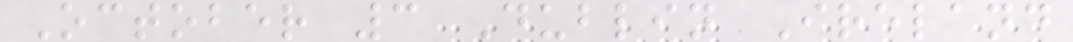October 3 Dublin Ireland
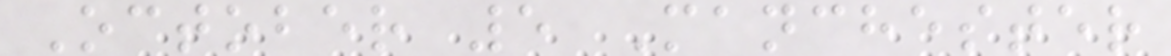October 5 Manchester
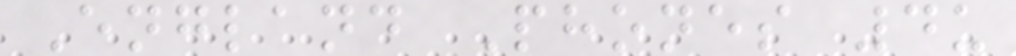England Phones 4u
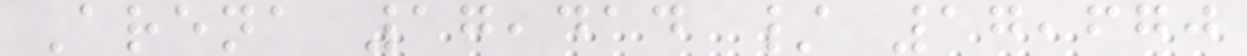Arena 17,414 / 17,670
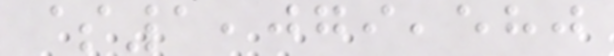$1,079,580
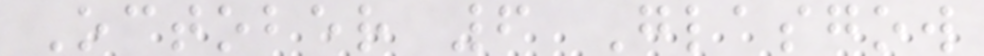October 6 Glasgow
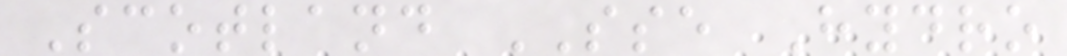Scotland SSE Hydro
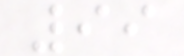99
